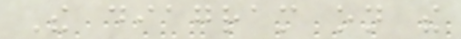The diagram on the
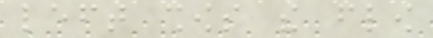left shows the flow
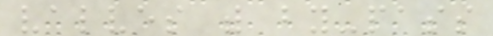valves with by-pass
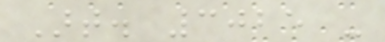Art. 3025 -
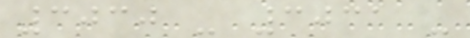3030 - 3031 -
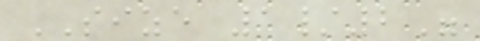SIZE 1/2"
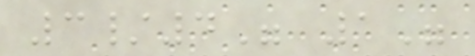3/4" 1"
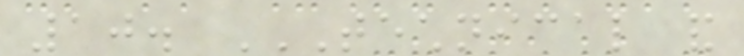10. TECHNICAL AND
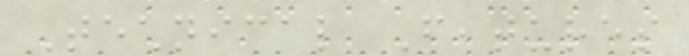Technical Features
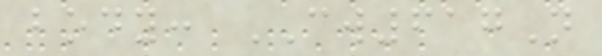body: CW617N
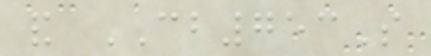and CB753S
